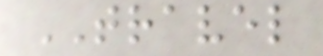TRAVEL
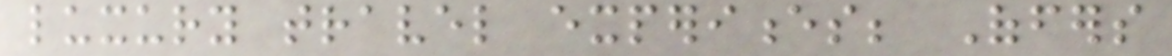luxury travel experiences; Offers
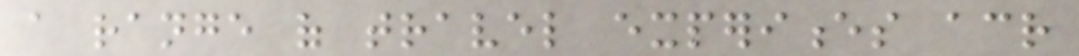a range of travel experiences across
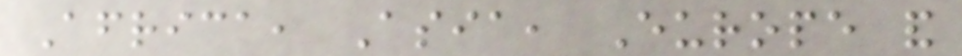Africa, Asia, Europe and
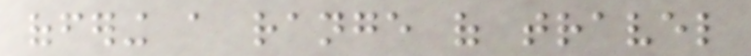offering a range of travel
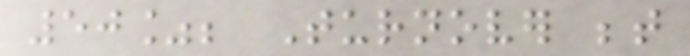50%; Turnover between
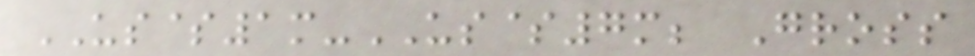US$1m-US$7m; Gross
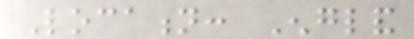Location: England
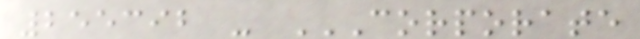255392 - CORPORATE
